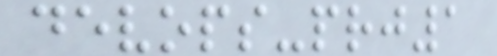devops-prj1
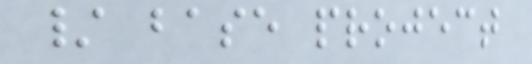/ base project
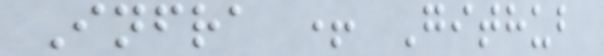Infra + Github
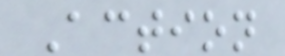Action
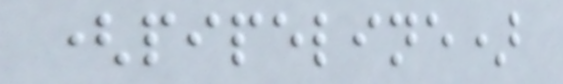(pipeline)
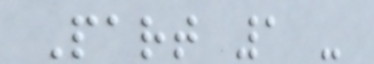Part 1 -
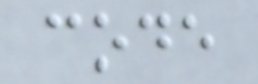code
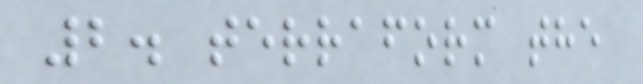2. terraform the
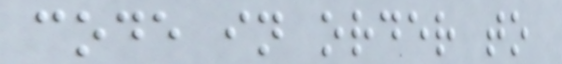code in order to
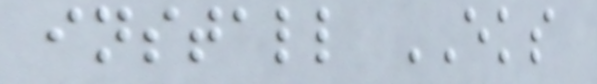install EKS
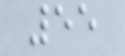55
